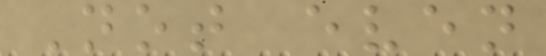Not even
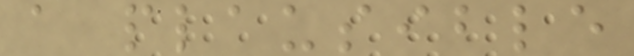a plausible
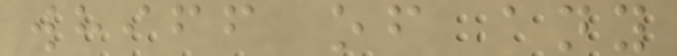whiff of any
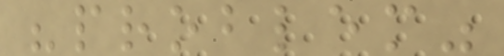"problem"
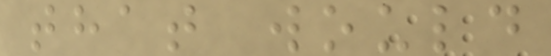that would
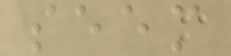seem
